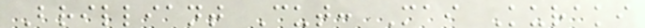Brilliant Cut: Mai Kuraki
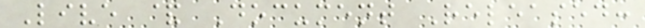Live & Document Released:
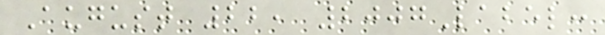August 22, 2007Label:
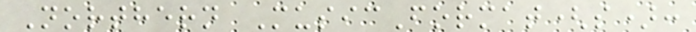Northern MusicFormat(s):
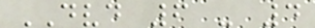DVD 6 - 4
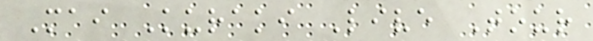Mai Kuraki Live Tour
